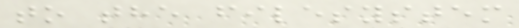to the filesystem
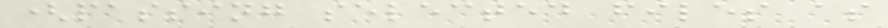(passing selected files as
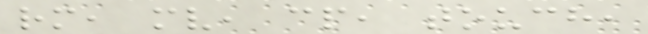rm, mv, cp, touch,
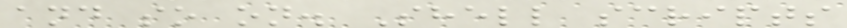and so on. Shell scripts
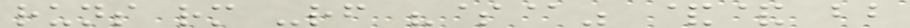runs rm -rf "$@" && bb
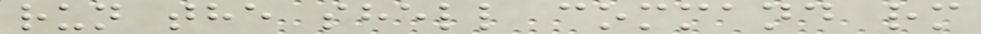run the shell command rm
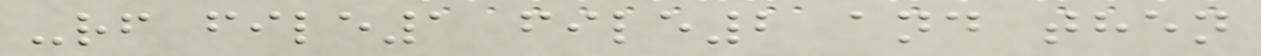-rf file1 file2 and then
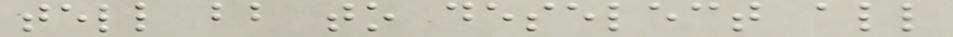tell bb to deselect all
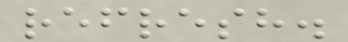refresh.
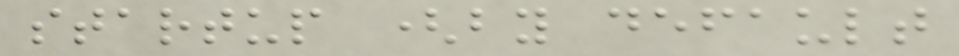startup (by default
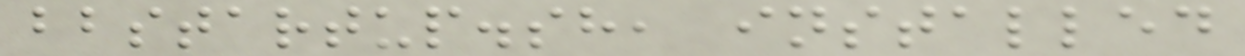bbstartup.sh, installed
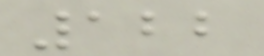122
